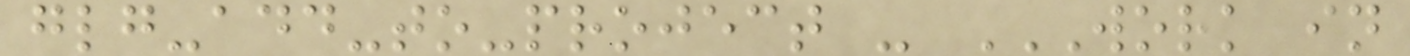glg-add-to-project - WORK IN
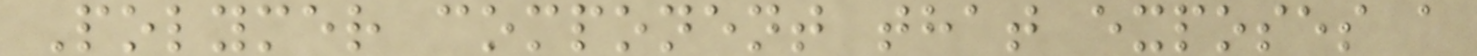Polymer component that exposes a
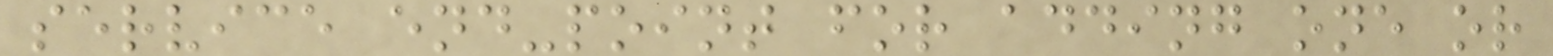service end-point for adding one or
